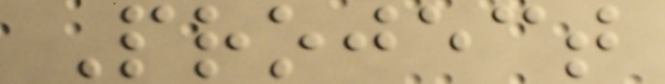Project
